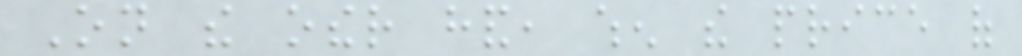On the other hand, when the price of
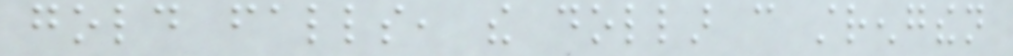gold falls, the dollar can strengthen
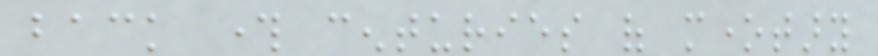back through centuries of monetary
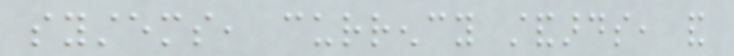systems, currency standards, and
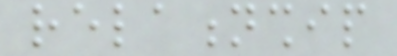relationship
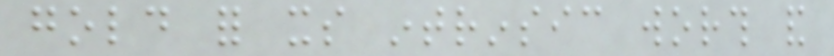gold for its intrinsic worth and
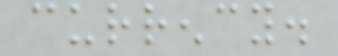currency.
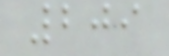209
